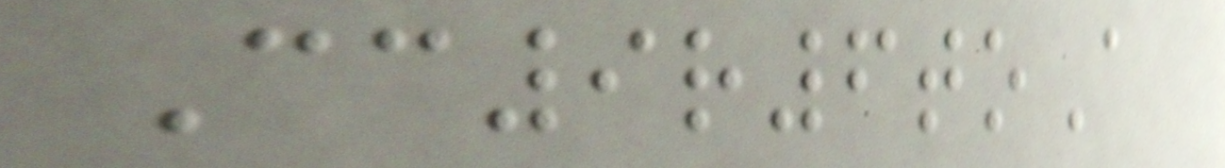Cc9r6toA
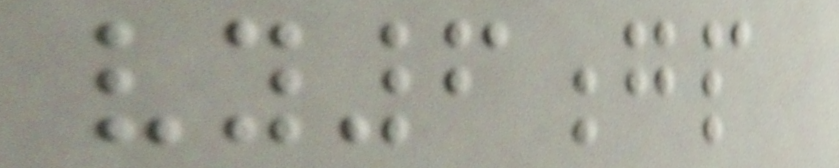vy6gp
